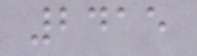2415
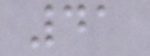41
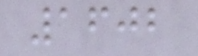1602
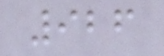926
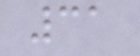31
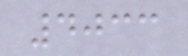4033
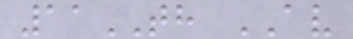11TH AV
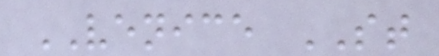VENICE ST
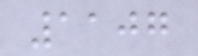1107
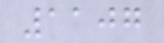1107
